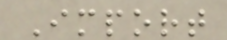Import
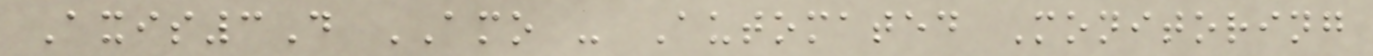Axis3D AMO - Automated Monitoring
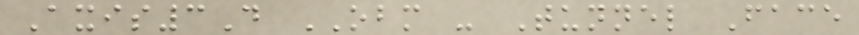Axis3D OBM - Tunnel Face
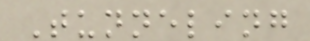Tunneling
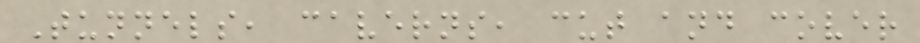Tunnels, caverns, cut and cover
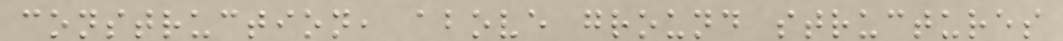construction, above ground structures
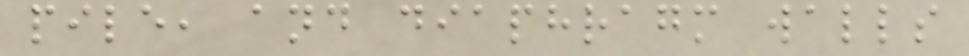pile, and diaphragm walls
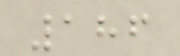186
